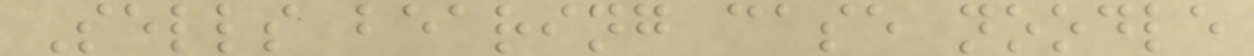Sells bearing case noodle
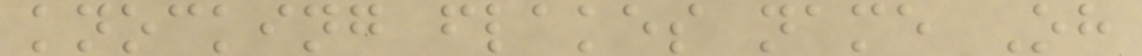knocking flakes name Oh
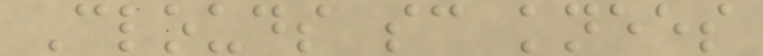Clouds sc knees
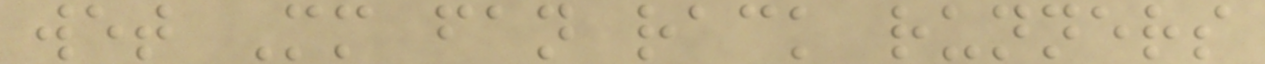wet Mm fan rack runners
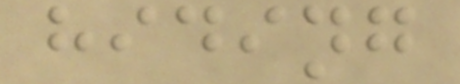hiding
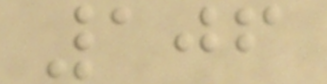106
